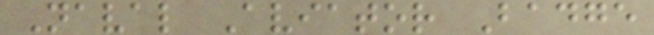Naval Aviator Badge
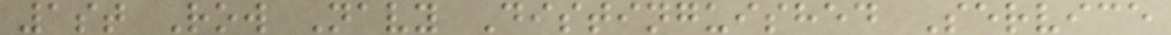1st Row Navy Distinguished Service
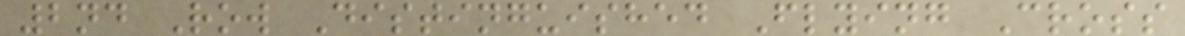2nd Row Distinguished Flying Cross
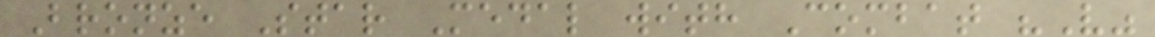Bronze Star Medal with Combat "V"
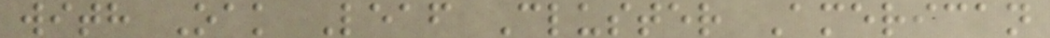with Oak Leaf Cluster American
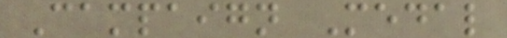Campaign Medal
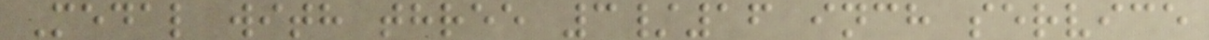Medal with three 3/16 inch service
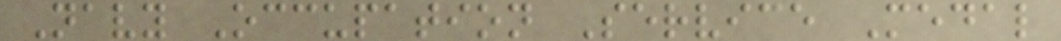Navy Occupation Service Medal
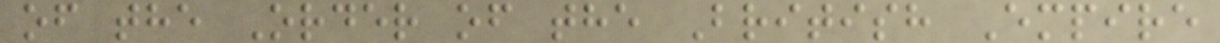of the Order of the British Empire
